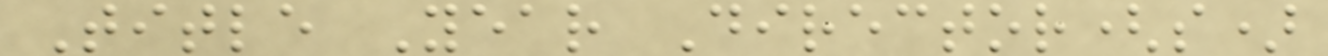Title Year Director(s)
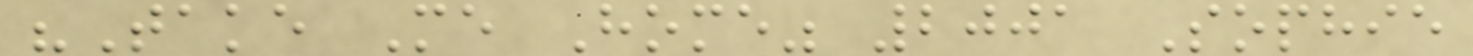"Take Me Home" 2001 Sophie
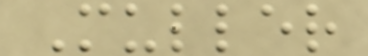Muller
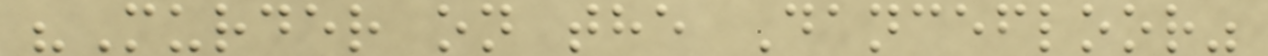"Murder on the Dancefloor"
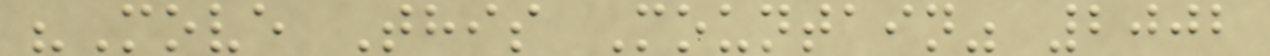"Move This Mountain" 2002
